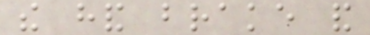the hand brake and
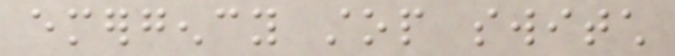emergency stop switch
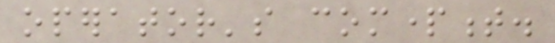operator's compartment.
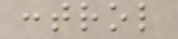control
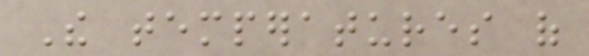The temperatures of
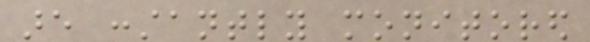are constantly monitored
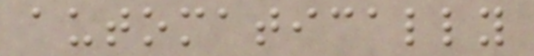automatically
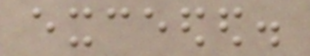exceeded.
